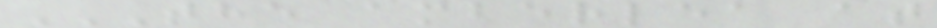THE AMBERLEA AT
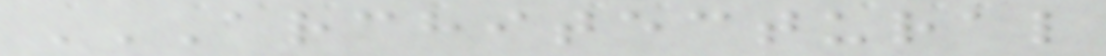ARCHITECTURAL
